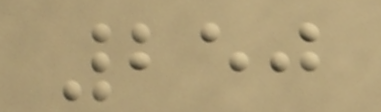250
